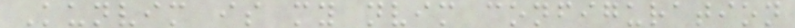Kunvim is my nvim configuration
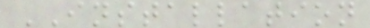INSTALLATION
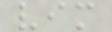vim
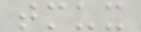tmux
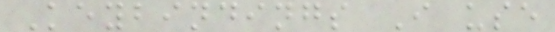Keybindings I use
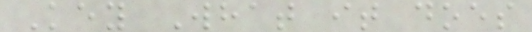Key What it does
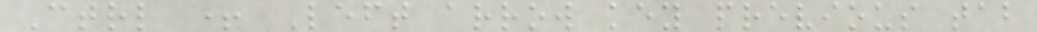Ctrl + Left arrow key previous tab
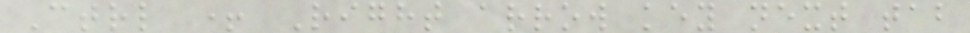Ctrl + Right arrow key next tab
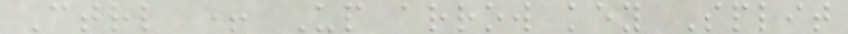Ctrl + Up arrow key Split
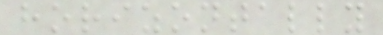horizontally
